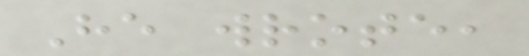He wrote,
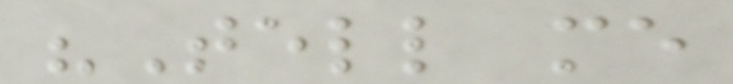"Tell me
